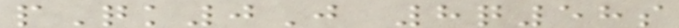pQk0J 8q58s
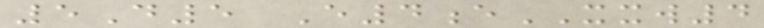5D5 E4eXXW4
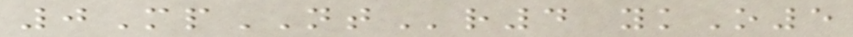0MpNTr4 ykO5
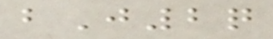bJ2q
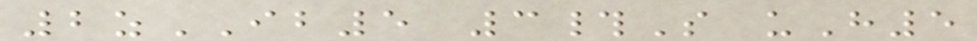2zIB5 3#S uH5
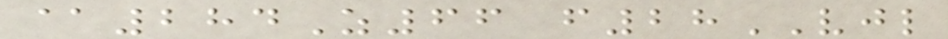@284Z66 f28VJL
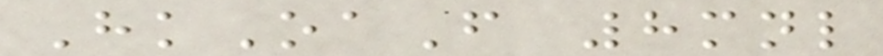HkOaF 8mnl
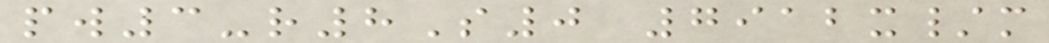pw3-r8S0 7912x/m
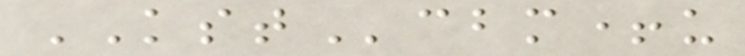KSTcbm+u
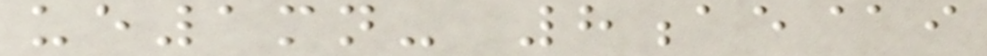ue1mn- 8ae@i
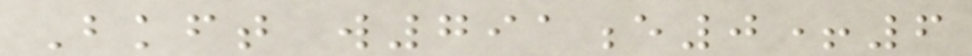Bkft w791e0+6
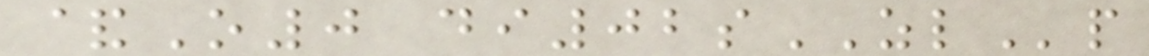&O0 di02sZLp
